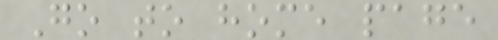Go to home page
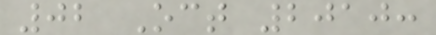02 Oct 2010:
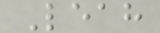Leah
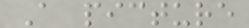A picture
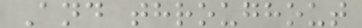And throughout
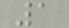1
